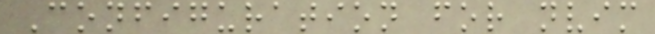Configuration for nvim
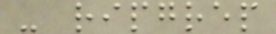- ripgrep
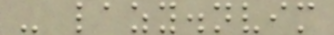- lazy.nvim
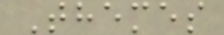Themes
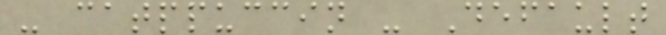- catppuccin - Default
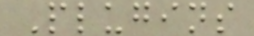Plugins
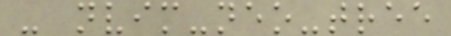- nvim-neo-tree
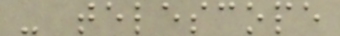- telescope
